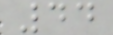44
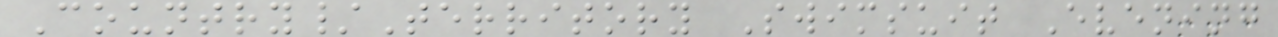Country/Territory Swimsuit Evening
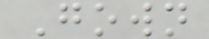Gown
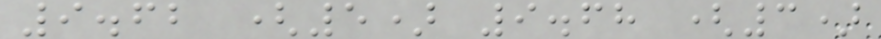9.62 (5) 9.68 (3)
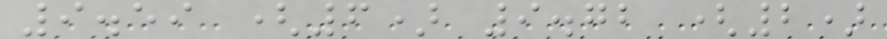9.59 (6) 9.72 (2)
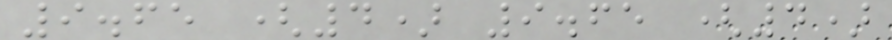9.65 (4) 9.65 (4)
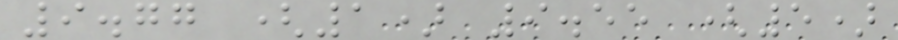9.77 (1) 9.55 (5)
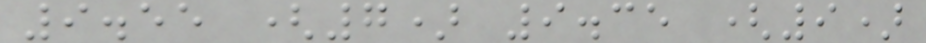9.55 (7) 9.35 (9)
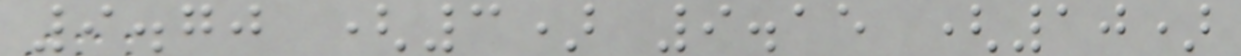9.70 (3) 9.15 (10)
